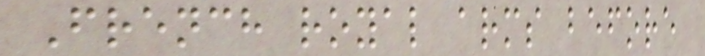French royal arms before
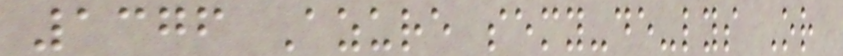1376 Azure semy-de-lys Or
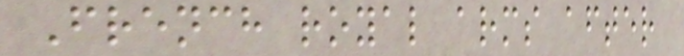French royal arms after
